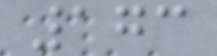173
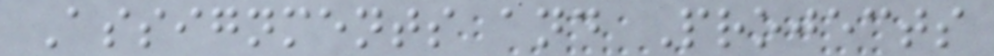Assignments and Projects
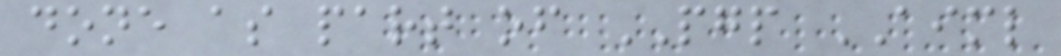done as part of PGP AIML
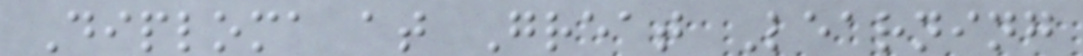Diploma at Great Learning
